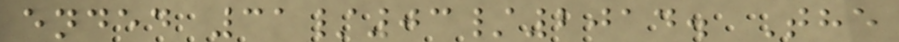ended 31/03/2014. The
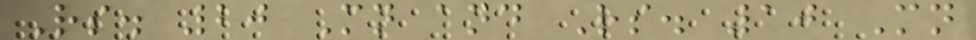Rs. 20 Mn and Rs. 10 Mn
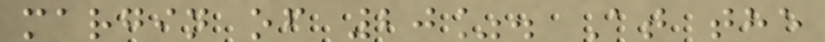margin of 20%. At the
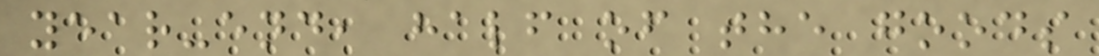year-end, half of the goods
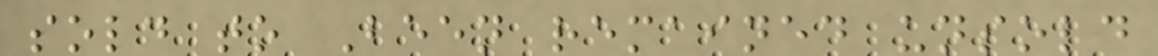sold to Been remained unsold
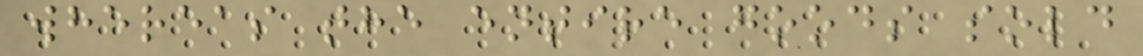whereas the entire goods sold
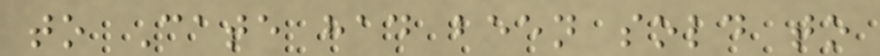to Cate had been sold to
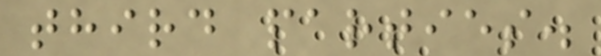third parties.
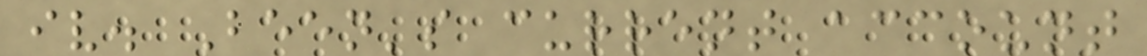iv. Been's current account
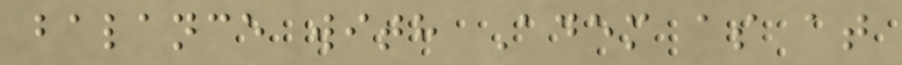balance with Adem as at
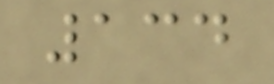134
